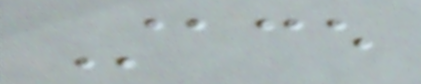Stace
